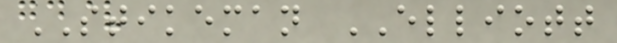STIKEMAN ELLIOTT
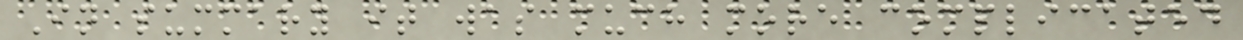In summary it was much more complicated
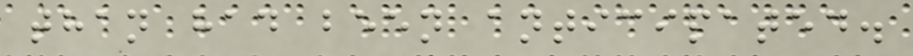than had been anticipated.
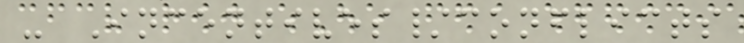- Incentives/conflicts
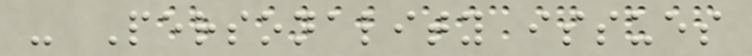- Personality issues
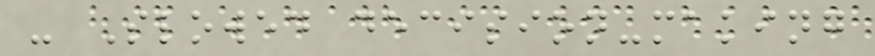- Slowed decision-making
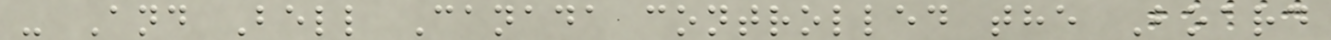- And Bell Canada controlled the Board
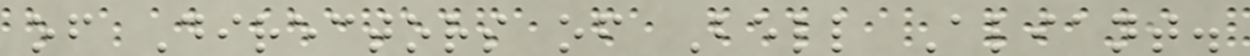of Directors of Bell Aliant.
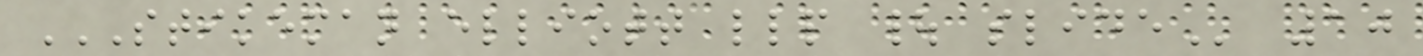STIKEMAN ELLIOTT LLP | SLIDE 10
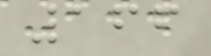166
